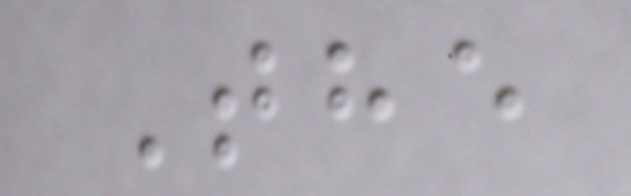The
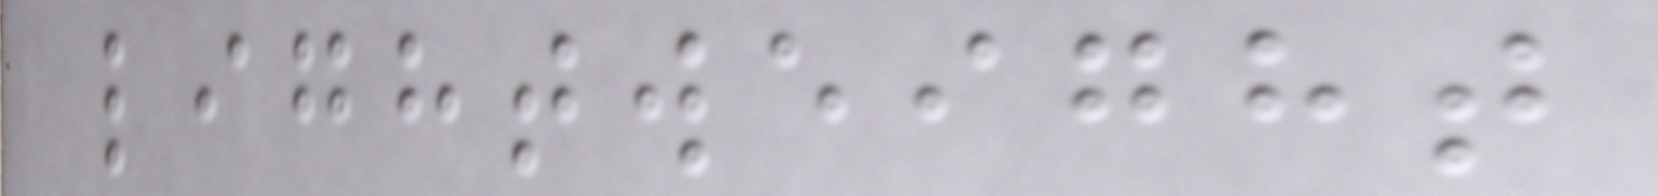lightweight
